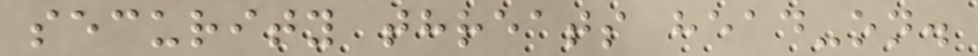security threats head-on.
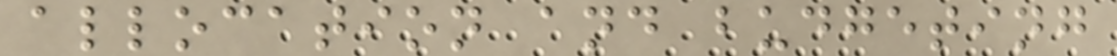allocation and budgeting
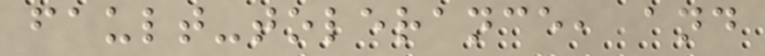fault-tolerance, and
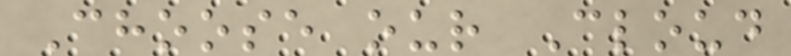Choose our Cloud
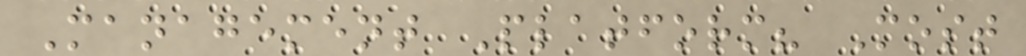Management Platform? Most
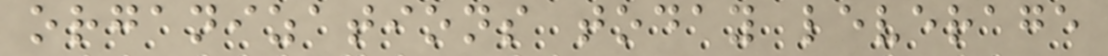organizations today leverage
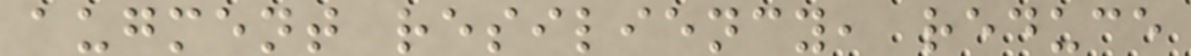augment resiliency, reduce
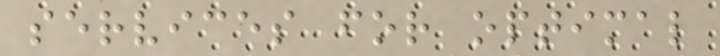services for optimal
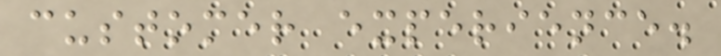customer experience.
